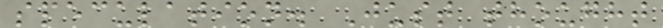speculation. Just thought
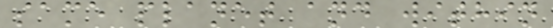same planet and within
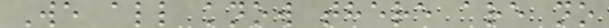We all know there are no
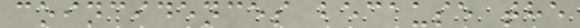coincidences because the
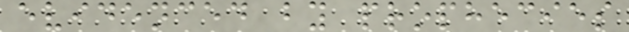evidenced by prophecies
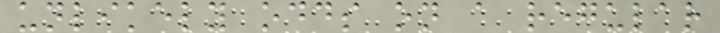unlikely odds on a regular
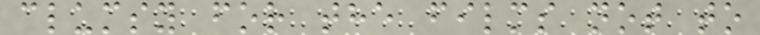clumsy for the films not to
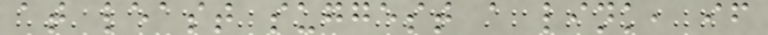at least suggest a link, if
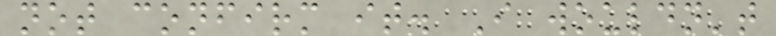not confirm it. I wouldn't
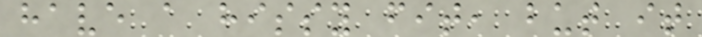have a hissy fit, but it
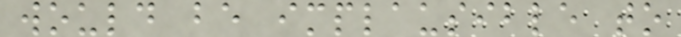would be implausible to
